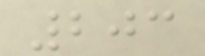203
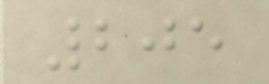205
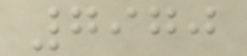7970
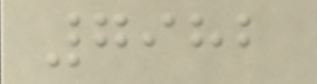7982
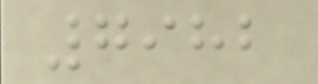7982
